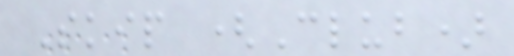Skip (Club)
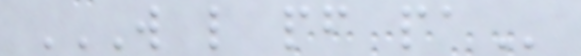W L PF PA
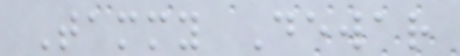Tammy Dewar
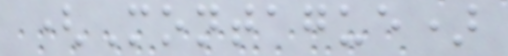(Montague)
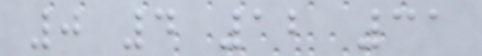0 4 12 31
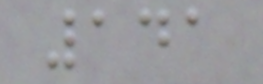141
